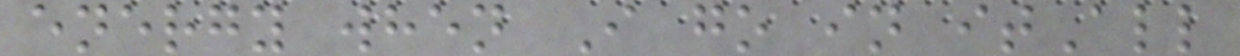energy when I go in itAll
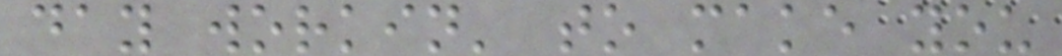day workin' to make you
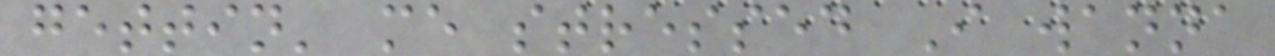gettin' me stressed I wanna
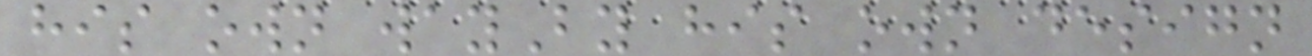his own wayBy his own design
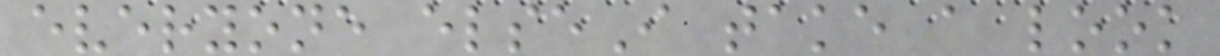everyone elseI take a look
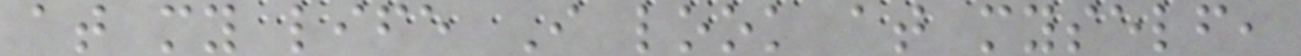at my life I look at myself,
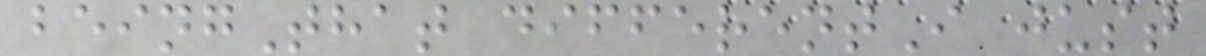beingThat differentI just
